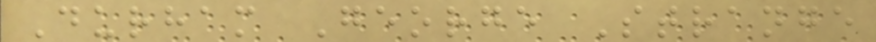Durham George Strange
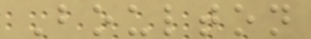Boulton
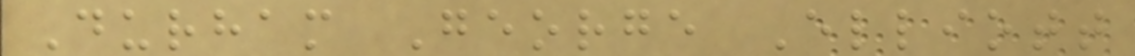Durham George Elliott
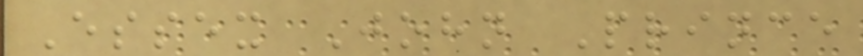Essex John Prince
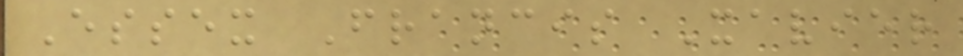Essex Francis Xavier
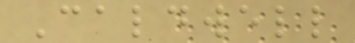Caldwell
